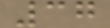37
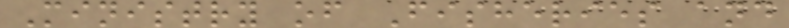Ministry of Fisheries and
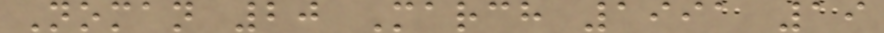Noman 20 March 1991 19
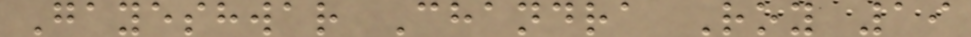Gayeshwar Chandra Roy 19
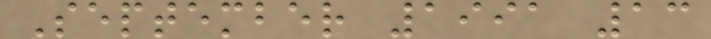September 1991 13
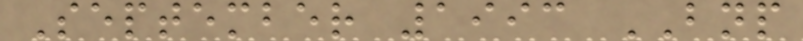September 1993 BNP
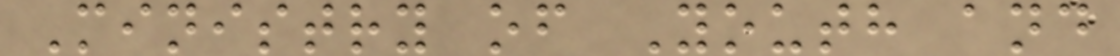Ministry of Youth and
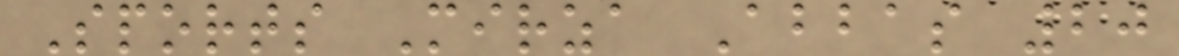Sports Mirza Abbas 20
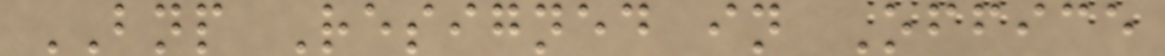BNP Resigned in Office
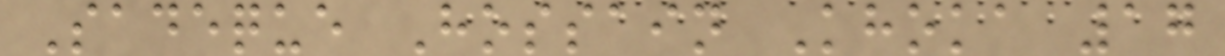Sadeque Hossain Khoka 17
